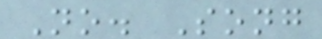No. Song
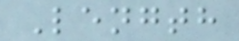Length
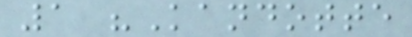1 "Kandotte
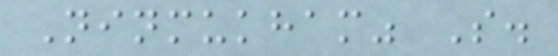Ninmukham" S.
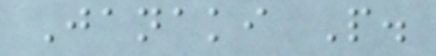Janaki P.
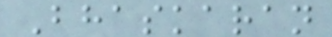Bhaskaran
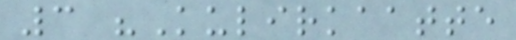3 "Kulirkaatte
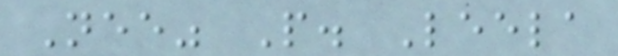Nee" P. Leela
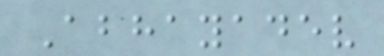Abhayadev
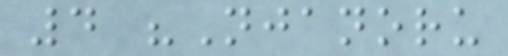4 "Njanoru
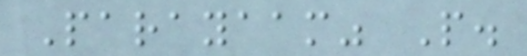Parayaam" P.
